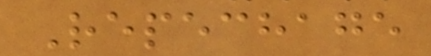Repechage
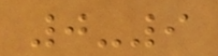0-9
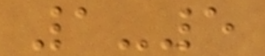1-5
